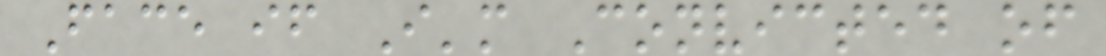Face if I'm Convicted of
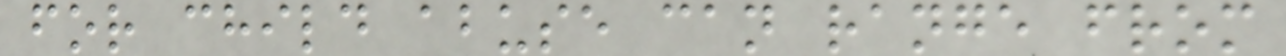for child abuse can range from
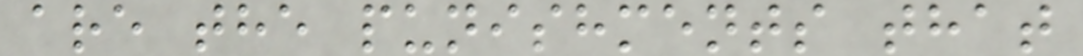are the punishments that
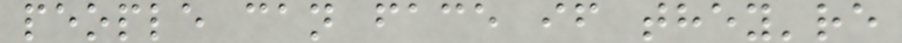people can face if they're
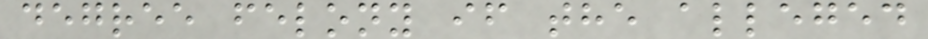degree felony if the alleged
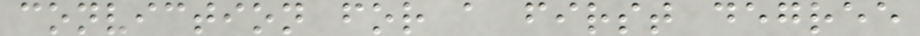conviction for a first degree
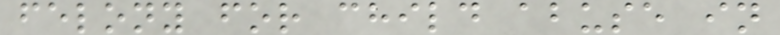felony for child abuse in
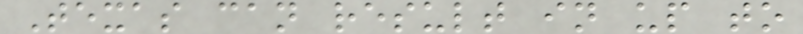Texas can result in up to
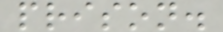prison.
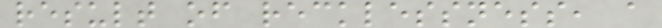result of recklessness, a
